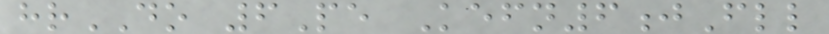hrDO 6Pe Kefn6jFll
